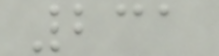231
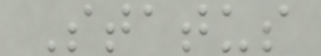Status
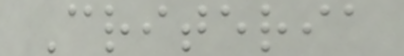Criteria
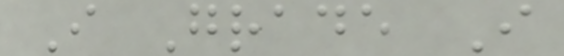I Grade I
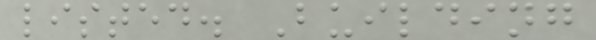listed. Building
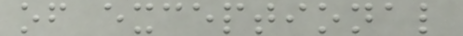of exceptional
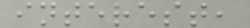interest,
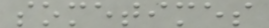sometimes
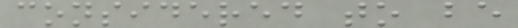considered to be
